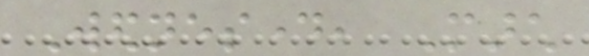Wednesday, March
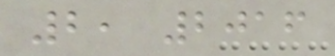2, 2016
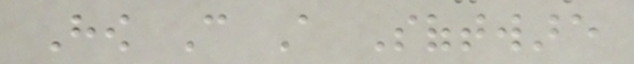How Can A Software
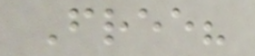Free?
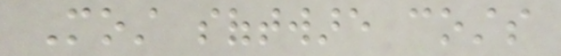Most software costs
